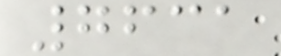7631
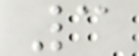3
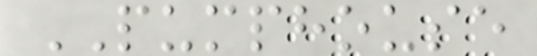PUMPHOUSE
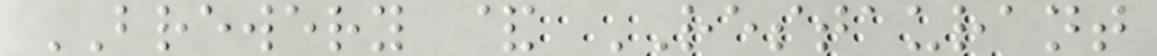BREWERY & RESTAURANT
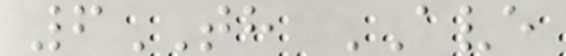6TH AVE
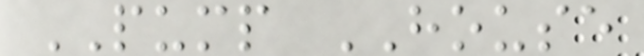PUMP HOUSE
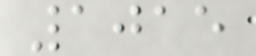1015
